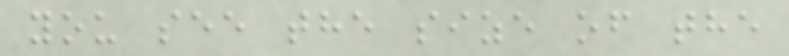you see the size of the
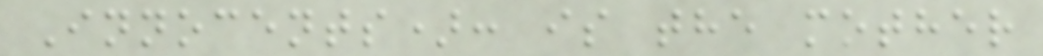Innocents): is the mother
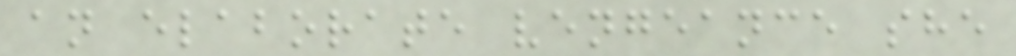an elaborate vengeance she
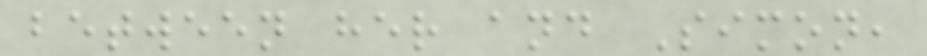between her and Simon,
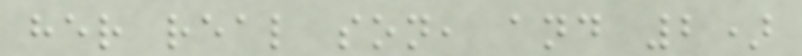her real son, and 2)
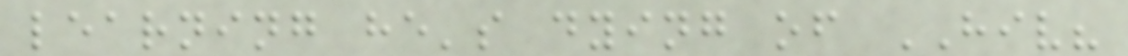learning he's dying of HIV?
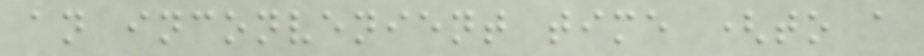an inconvenient time (to a
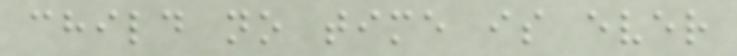child no time is ever
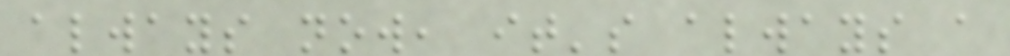always now, it's always a
